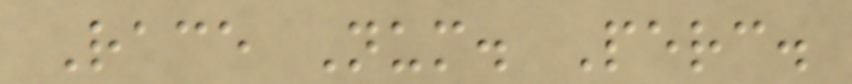Race Num. Perc.
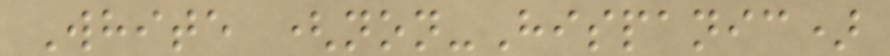White (non-Hispanic)
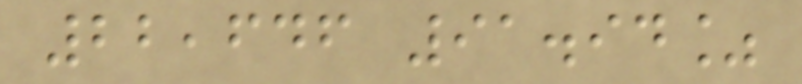22,646 91.94%
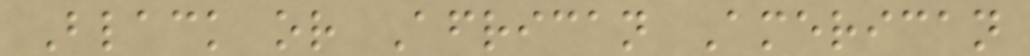Black or African American
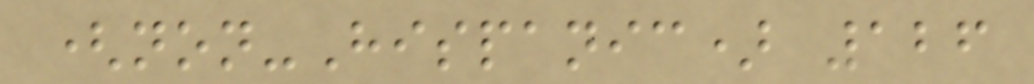(non-Hispanic) 126
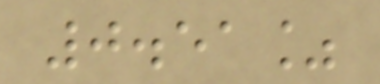0.51%
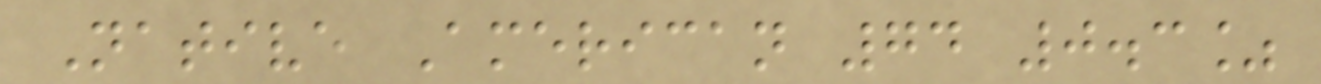Native American 74 0.3%
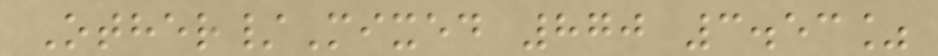Other/Mixed 870 3.53%
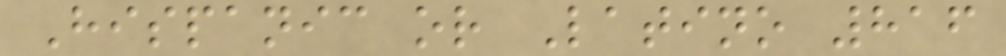Hispanic or Latino 816
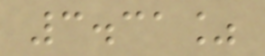3.31%
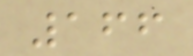166
